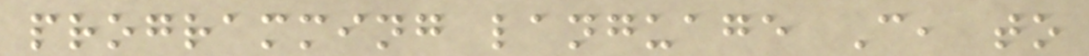programming language C, to
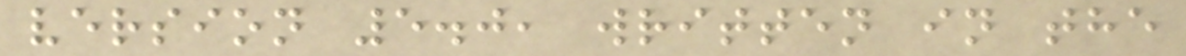version 5.0, written in the
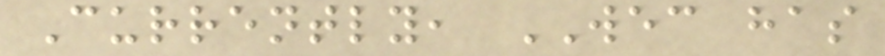Currently, WEC has
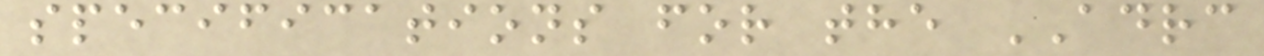specifications for the ADRC
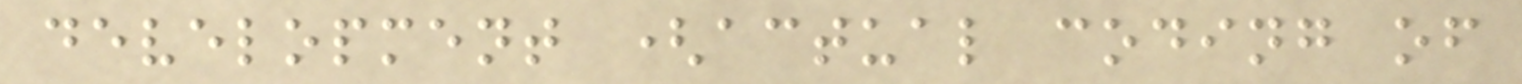development (actual coding of
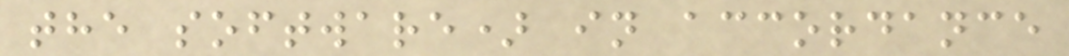the software) in accordance
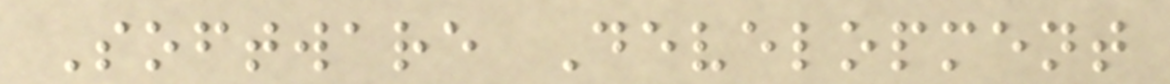Software Development
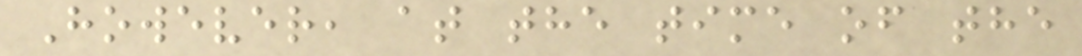However, at the time of the
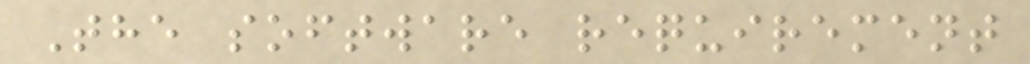The software requirement
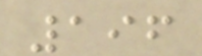196
